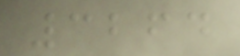3264
